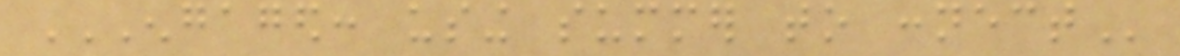ENGAGED: USING SUMMER TO CONNECT
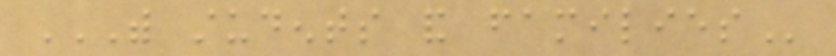WITH STUDENTS AND FAMILIES
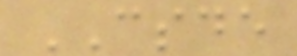CSDE
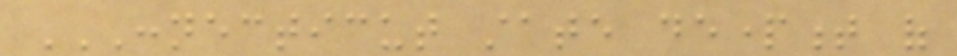CONNECTICUT STATE DEPARTMENT OF
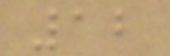12
